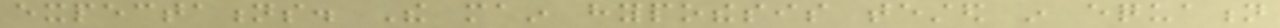expectations. The main hypothesis tested in equation
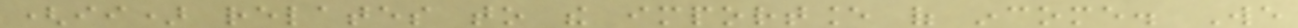(ii) relates to the importance of income. We
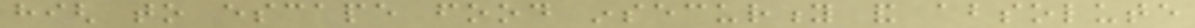high to escape food insecurity and absolute
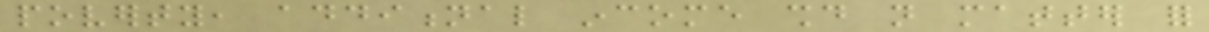poverty, additional income should not matter for
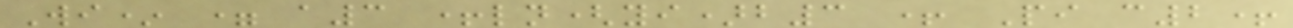Wi* = a3 +ln(yi)b3 + Pi c2+
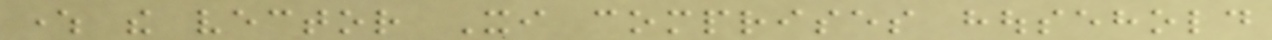where the vector Xi comprises household
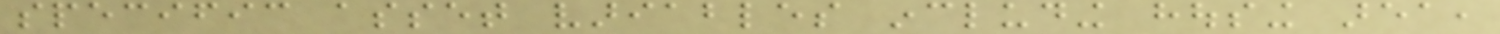specific asset variables including housing area,
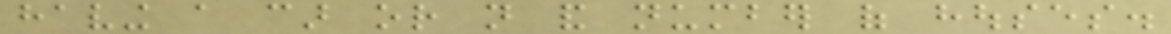having a car or not and number of houses.
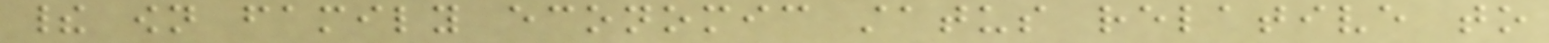their own family economic status relative to
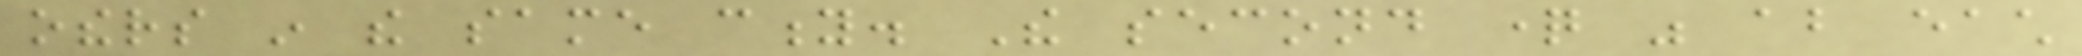others in the same city. The second question was about each
